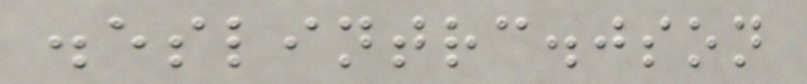.eslintrc.json
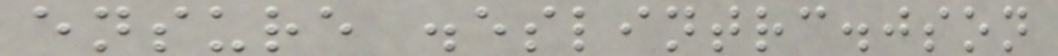ensure .eslintrc.json
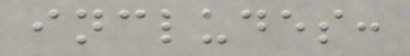includes:
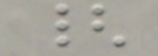{
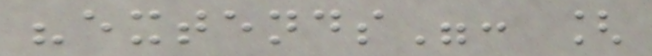"extends": [
